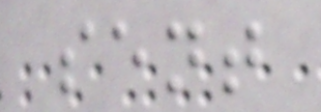sent
